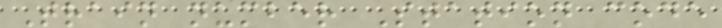Train number Station code
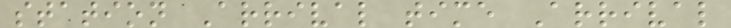station Arrival time Arrival
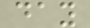day
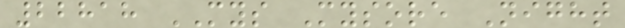22818 MYS Mysore Night
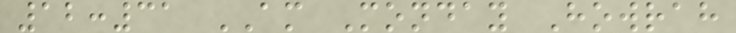12:31 AM Monday Howrah
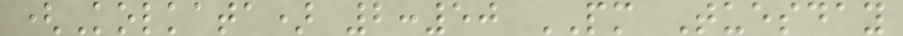(Kolkata) 2:50 PM Tuesday
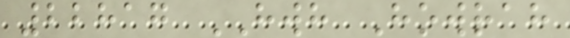22817 HWH Howrah
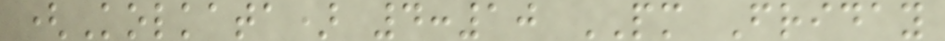(Kolkata) 4:10 PM Friday
